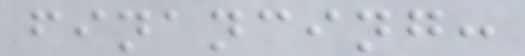financing:
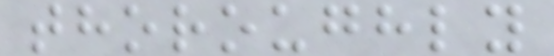thoroughly
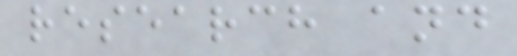research and
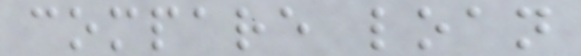compare loan
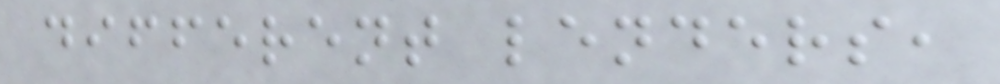different lenders,
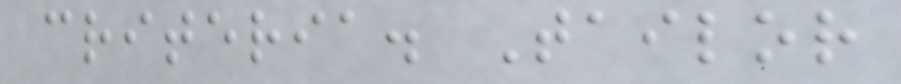criteria. Tailor
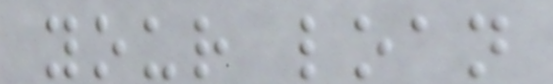your loan
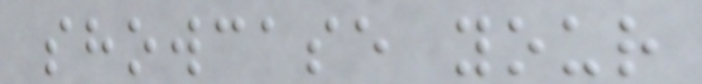showcase your
